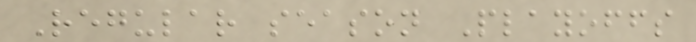Regular season Playoffs
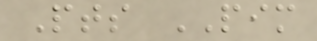Pts PIM
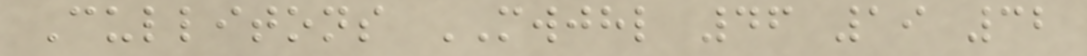Cullitons MWJHL 46 19 32
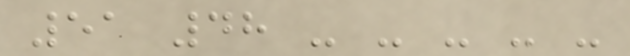51 48 - - - - -
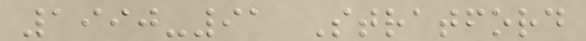1990-91 Stratford
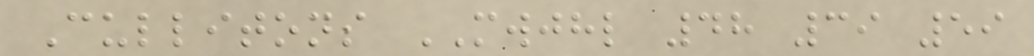Cullitons MWJHL 48 39 59
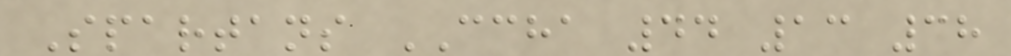Spartans CCHA 44 13 38
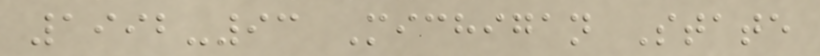1992-93 Michigan State
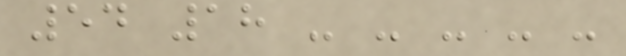54 18 - - - - -
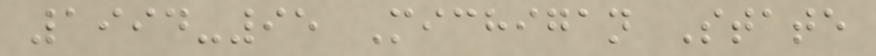1994-95 Michigan State
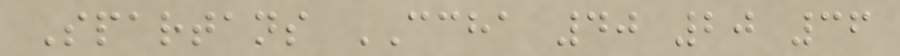Spartans CCHA 40 20 36
